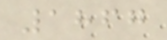1867
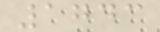1743
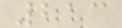213
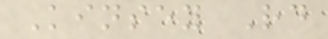Kinsey Rd
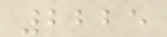2225
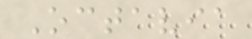Octavia
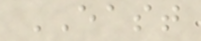EAST
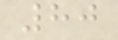80
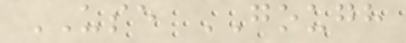USE GOUGH
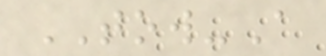TOW-A
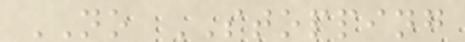NO STOPPING
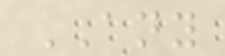ANY
